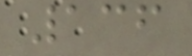136
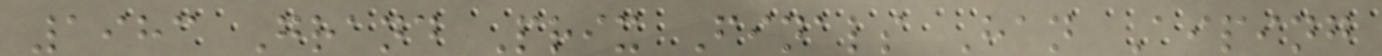1983 Grand Prix Finals Han Aiping
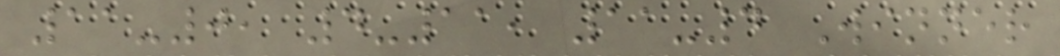11-0, 4-11, 11-4 Winner
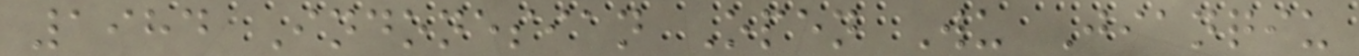1984 Indonesian Open Wu Jianqiu
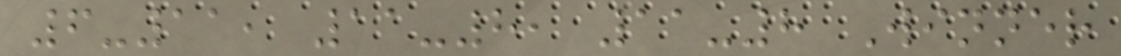6-11, 11-8, 11-8 Winner
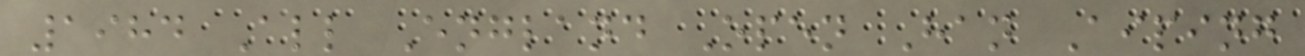1984 All England Open Han Aiping
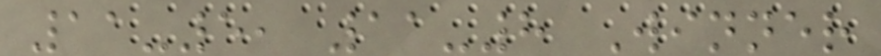11-5, 11-8 Winner
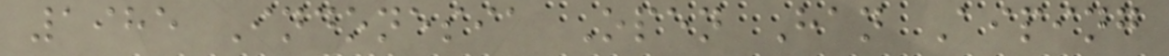1985 Indonesia Open Han Aiping
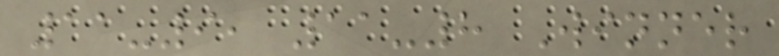11-9, 11-8 Winner
